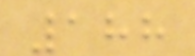188
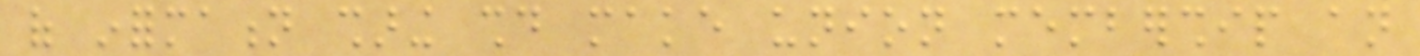of information sharing should make union membership an
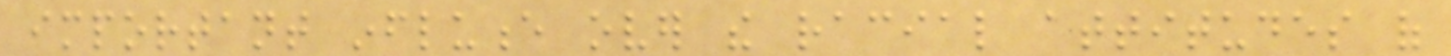important influence over the racial attitudes of
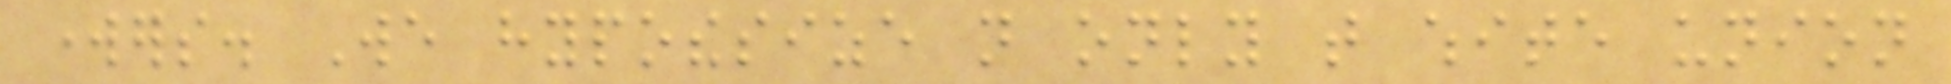workers. We hypothesize not only that white union
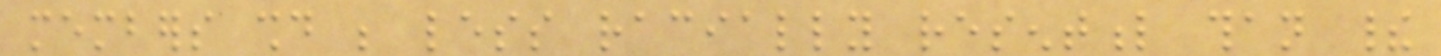members should be less racially resentful than their
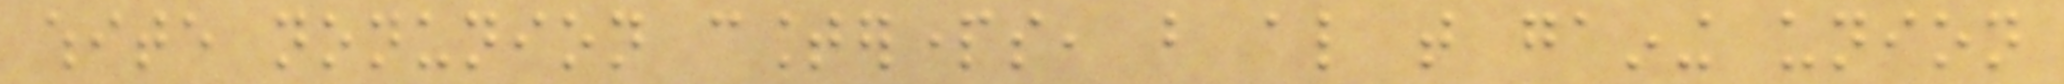white nonunion counterparts, but also that gaining union
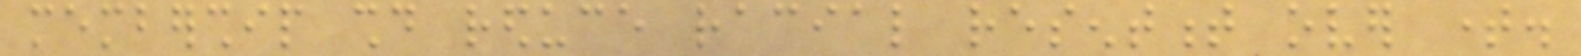membership should reduce racial resentment over time.
